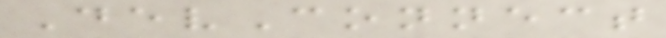DevConnect
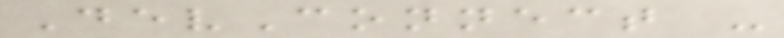DevConnect -
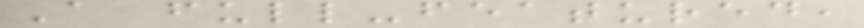A full-featured,
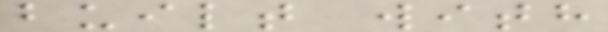built with
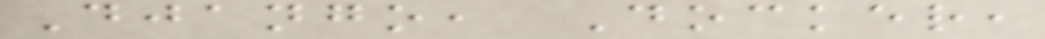Django, Docker,
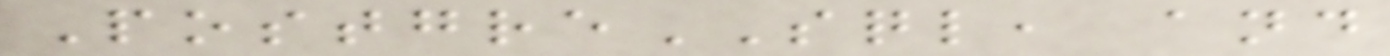PostgreSQL, and
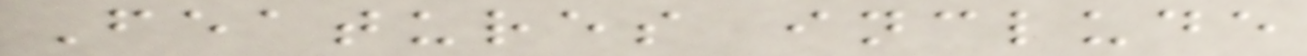Features include
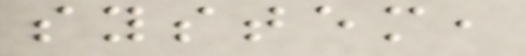system,
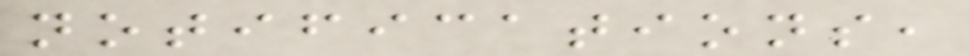notifications,
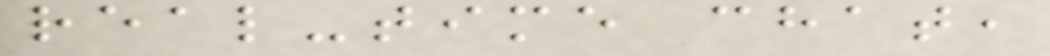real-time chat,
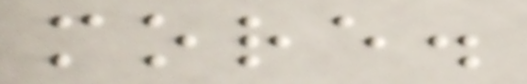more.
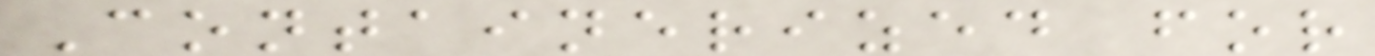Containerized for
